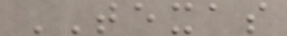TEXAS
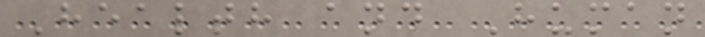Health and Human
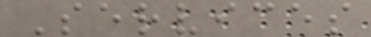Services
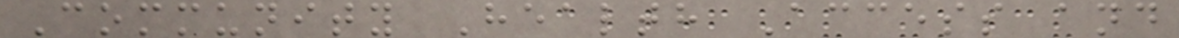Community Health Access and
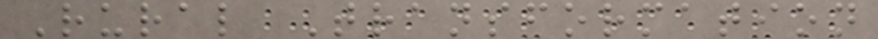Rural Transformation
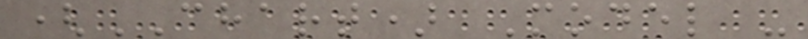(CHART) Model -
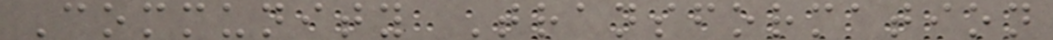Community Transformation
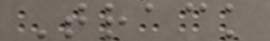Track
